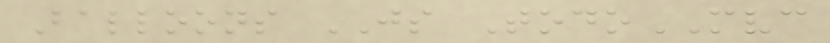Balloons JS TodoMVC
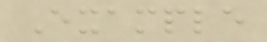Example
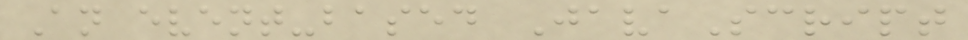An event-based JavaScript
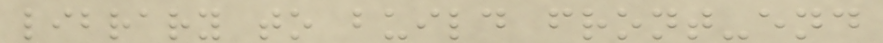library to build front-end
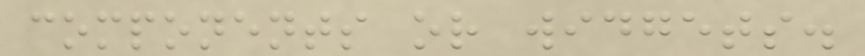components or widgets.
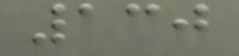130
